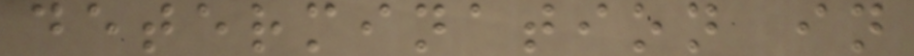determination in
